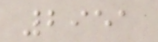2951
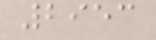2953
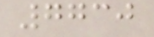7730
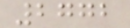2772
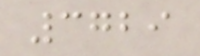3729
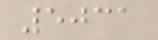5031
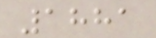1881
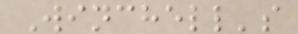Winchell's
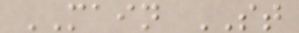MAIN ST
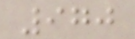970
